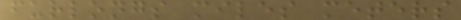furlongs miles meters
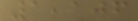1,106
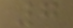7
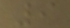9
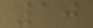10
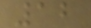12
